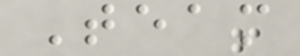Team
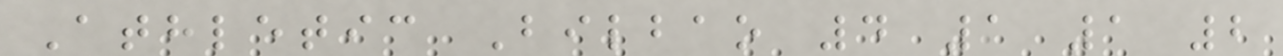Athletic Bilbao 4 1 1 2
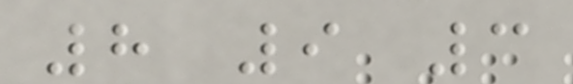8 9 3
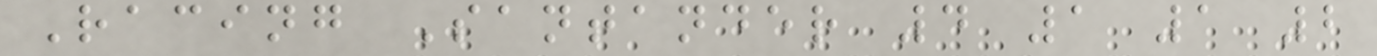Racing Santander 4 1 1 2
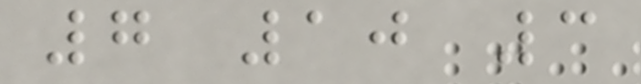7 10 3
